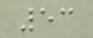53
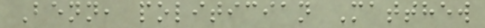Benn, politician Matthew
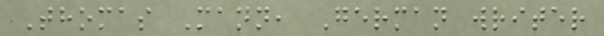Thomas Mann, German writer
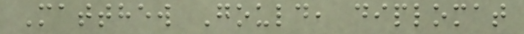Matthew Gould, diplomat
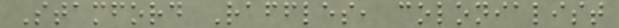Stamford Raffles, colonialist
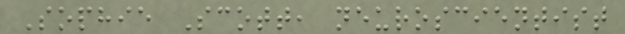Sophie Scott, neuroscientist
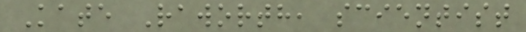Kate Raworth, scientist
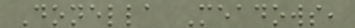Donella Meadows,
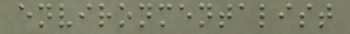environmentalist
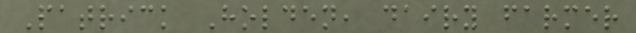Patrick Holden, dairy farmer
